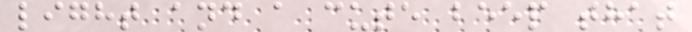light and a cute beep that
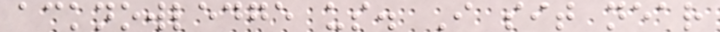acknowledge us. I sit near
